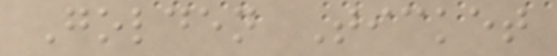Golden Ticket
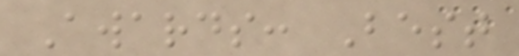Awards: Best
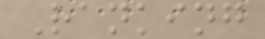Ranking
